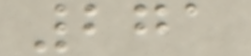271
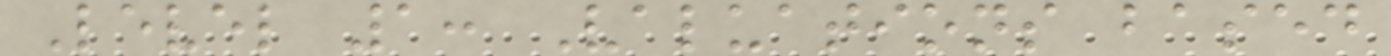Level 1: Valuations based
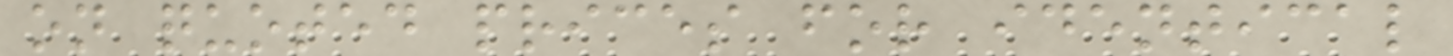on quoted prices for identical
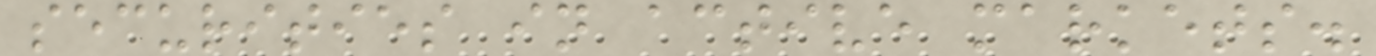securities in active markets.
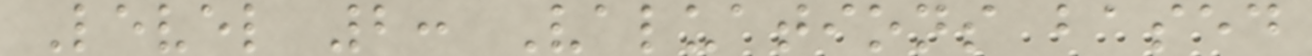Level 2: Valuations based
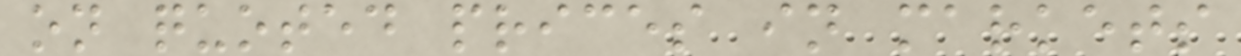on quoted prices in markets
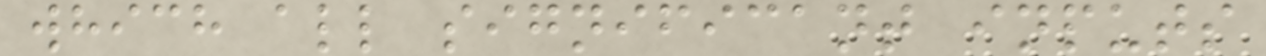which all significant inputs
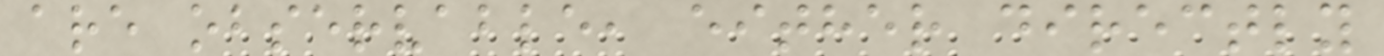are observable, either directly
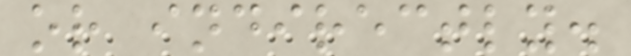or indirectly.
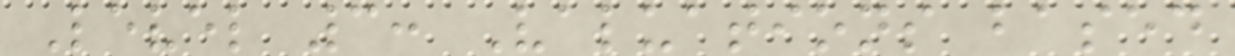Level 3: Valuations based
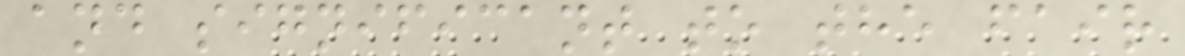and significant to the fair
